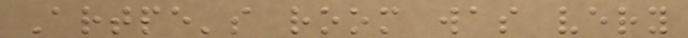Artpe's room was very
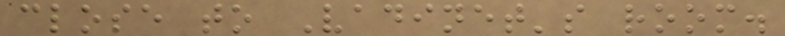close to Vadinet's room.
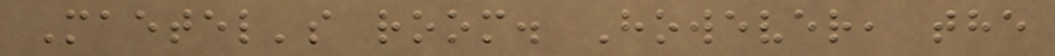Maetel's room. However, the
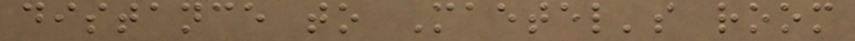distance to Maetel's room
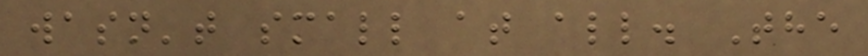wasn't small at all. The
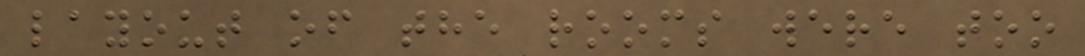layout of the rooms were too
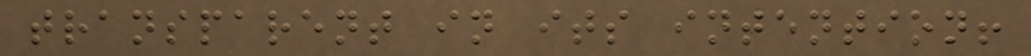transparent in its intention!
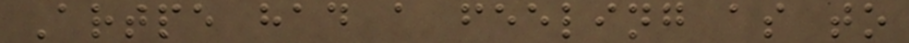Artpe had a feeling as to
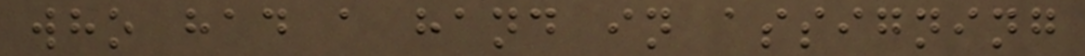who had a hand in assigning
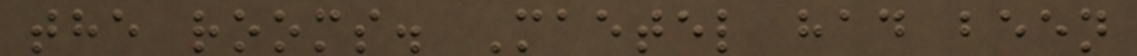the rooms. Maetel had been
